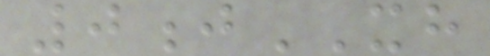0jXH
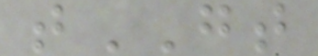tGT
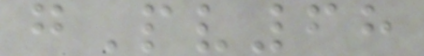gPv68
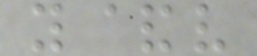y&v
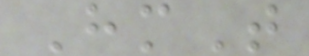HmT
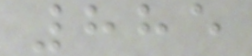885
